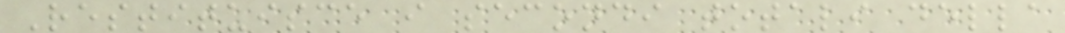Restituisce i secondi totali della
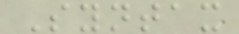Syntax
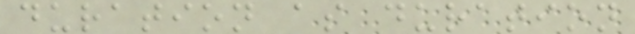duration as duration
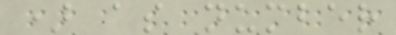) as number
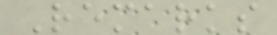Remarks
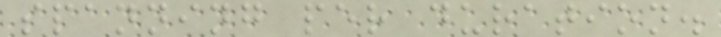spanning per duration.
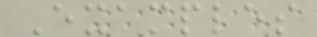Examples
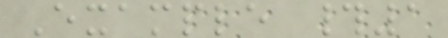Example #1
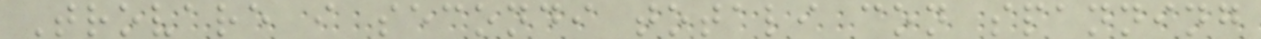Trovare i secondi totali con spanning
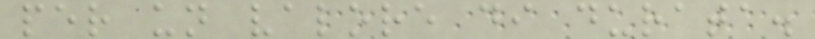per un valore di durata.
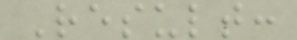Result:
